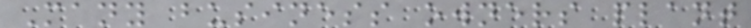Many business owners plant
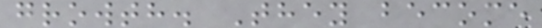growth. They become
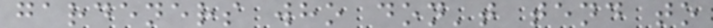gardeners who don't tend to
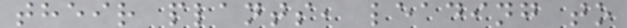their plants, leading to
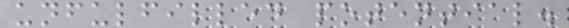unfulfilled potential.
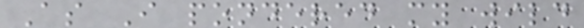As I pondered my wild
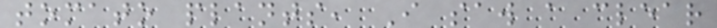tomato plants, I saw a clear
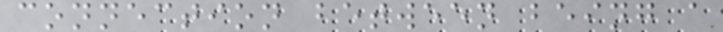connection between being a
